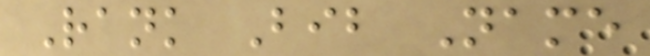Rank Bib Name
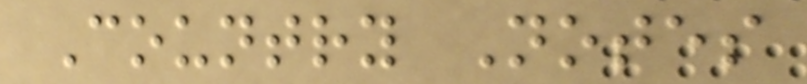Country Notes
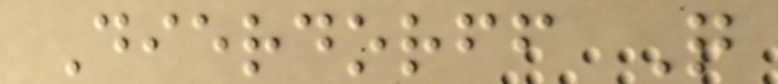Dierdorff Q
